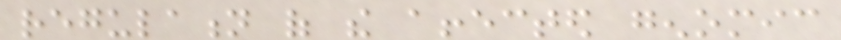regulation of the affected genomic
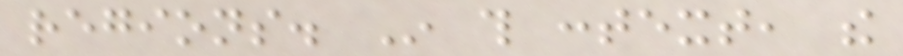regions. In this context, the
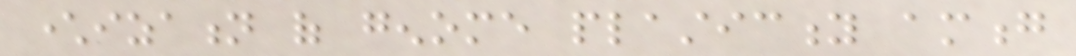characterization of genome plasticity among
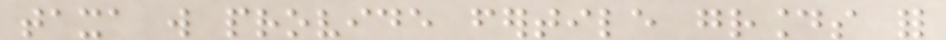taxa will provide fertile grounds for
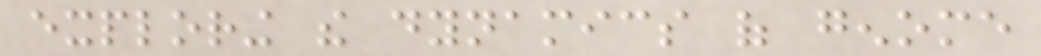exploring the dynamics of genome
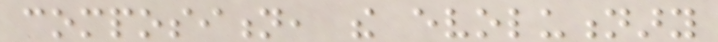composition, the evolutionary
